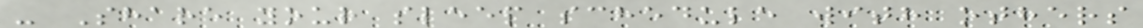- Share your sleep schedule with others
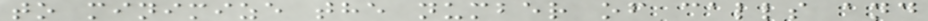to minimize the number of calls and
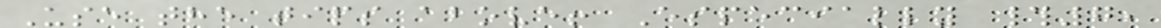Use the tips above! Especially #7,
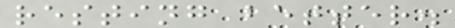resting better.
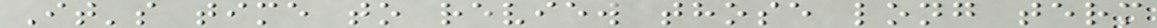It's time to review those long term
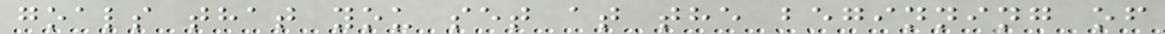goals that you set at the beginning of
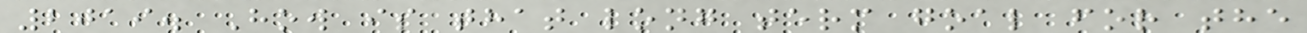2019. How is that long term goal for the
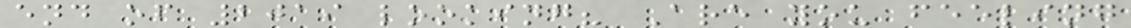end of 2019 looking? Are you feeling
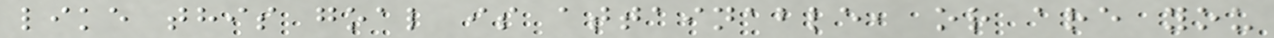like this goal is attainable, or are you
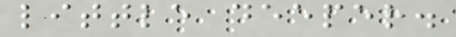little deeper.
